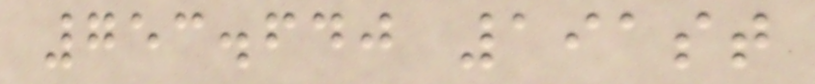753.640 191st
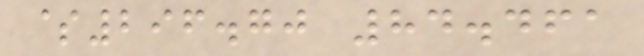$296.70 84.461
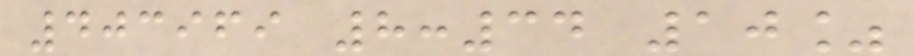403969 8:34 10%
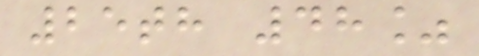25th 48%
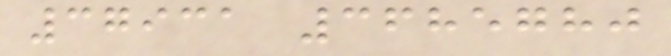37931 3685780
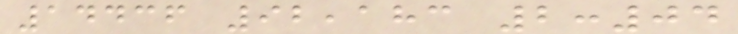14436 92,183 2:04
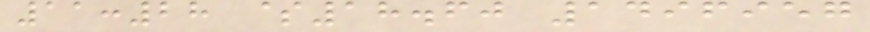11:28 $18.60 1496957
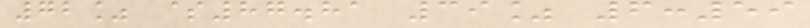72% $87.81 39% 6:59
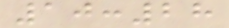10:28
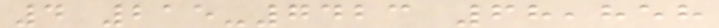4 215-7423 68,858
